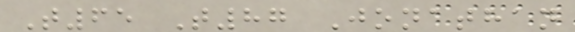T65 T87 Jonathan
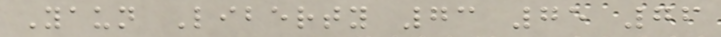Yaun Liberty 73 75 76
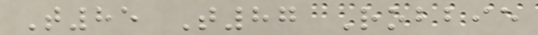T85 T87 Robbie
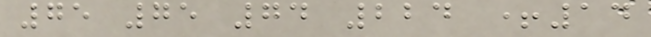75 75 74 224 +14
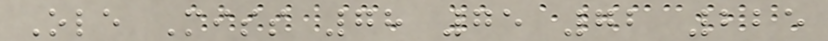Ole Miss 78 75 72 225
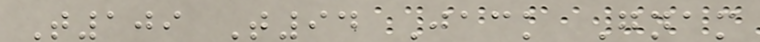T109 T94 Jack Gnam
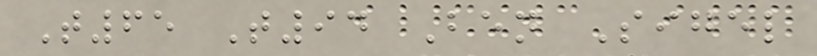T65 T94 Ben Sigel
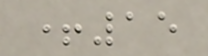+15
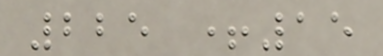225 +15
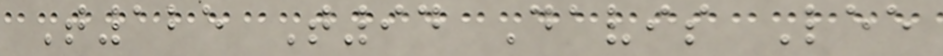T125 T94 Davis Lee
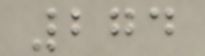274
